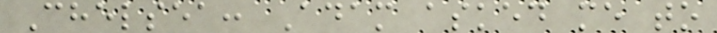Chelsea: Adam asked me to
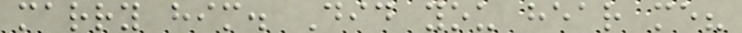marry him. Did you hear me?
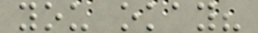you okay?
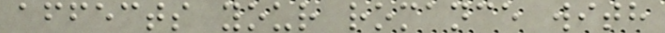affects your romance with
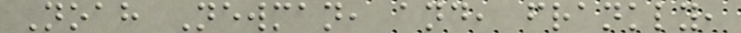Noah Newman, and, frankly,
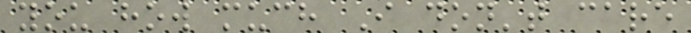you how much I don't care
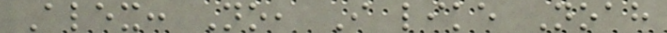Alex: No, I like Noah
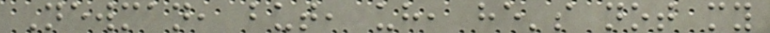Newman, but, uh, he's not my
